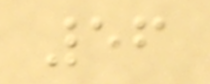56
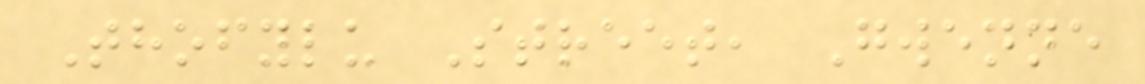Thofylu Street, Gwenne
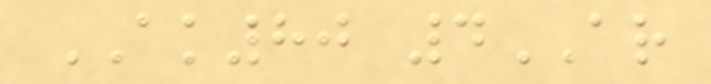AK80 4AR
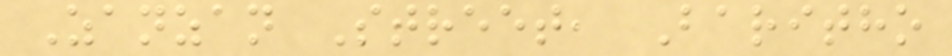Zanzan Street, Baritho
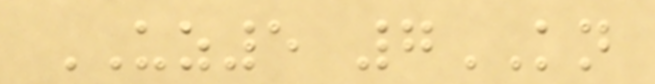UZ5 7KN
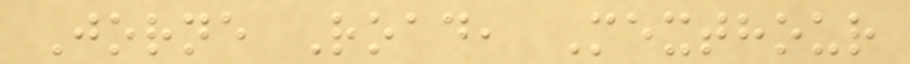Jorne Road, Mexthour
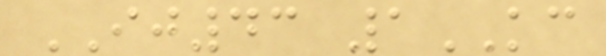IJ43 1KC
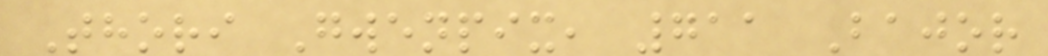Thori Gwenpix, 711 Bajor
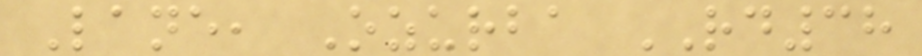Lane, Ozurba RD38
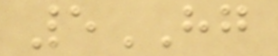5HG
